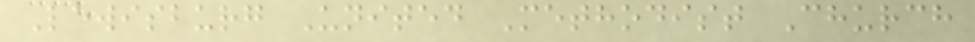Lewisburg United Methodist Church
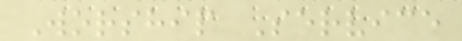Worship Service
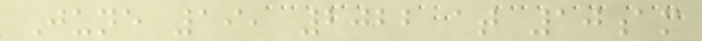June 19, 2022 at 10am
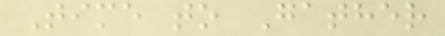Time to Gather
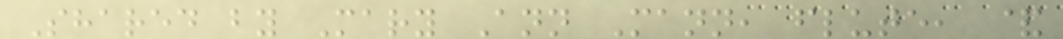Shared by Mary Ann Mann, flute, &
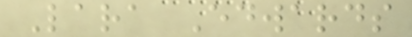Lara Edwards
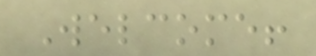Welcome!
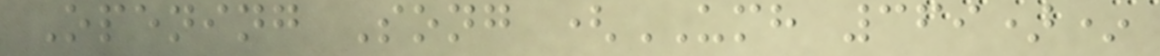Opening Song (UMH 369)*
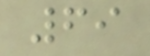69
